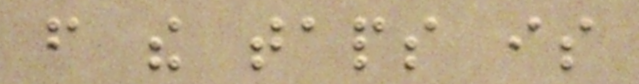from the taps is
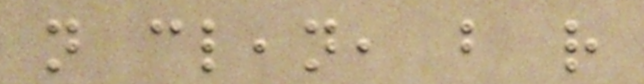not clean, but rather
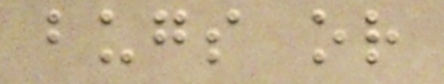bugs or
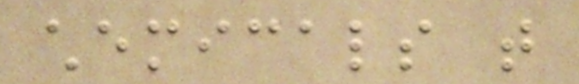chemicals that
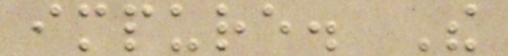impure. The
